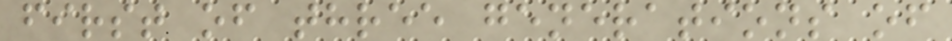first of three generations of
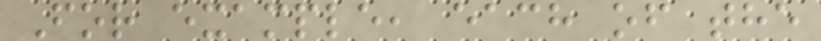For example, each of the
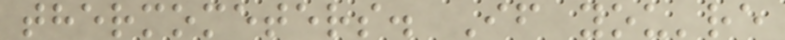thermometers. If you're
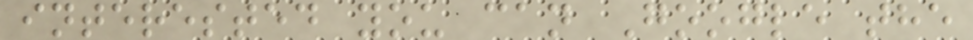interested you can Google the
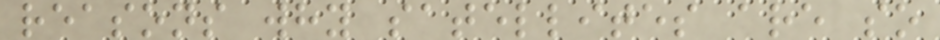reasons why satellites are so
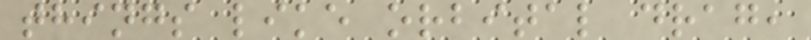things like orbital drag,
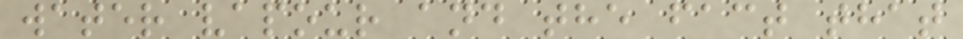water vapour and the fact that
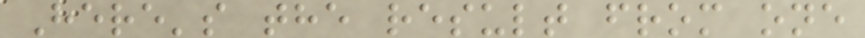Here's the result from one
